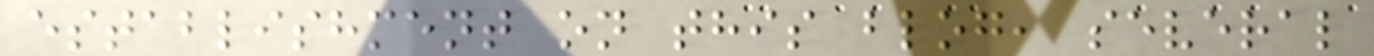establishment on this blog, several
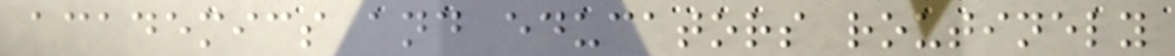academics and educators routinely
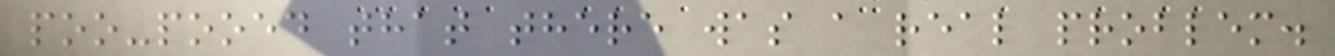poo-pooed that there was a real problem.
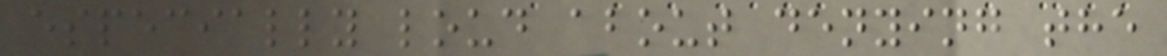especially loud about denying the
